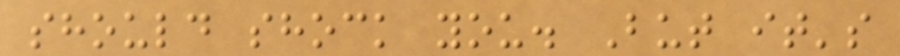should shock you. But it's
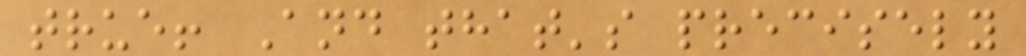true! And that's precisely
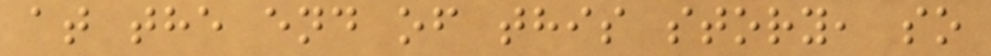at the end of this story, so
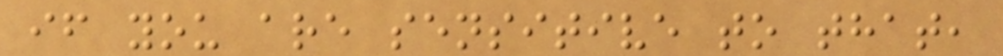if you are sensitive to that,
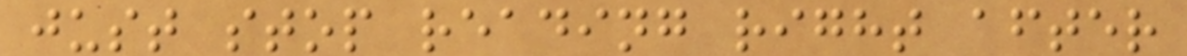just stop reading right after
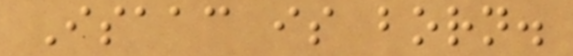Isaac is born.
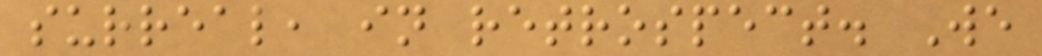surreal, in retrospect. We
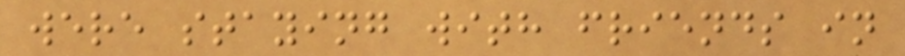were staying with friends in
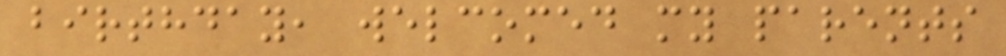birthday, welcomed my parents
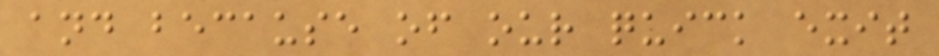and because of our quick exit
